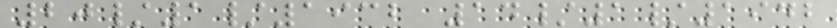20/1/1932 14/1/1942
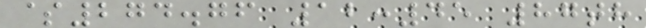$274.76 12:45 87th
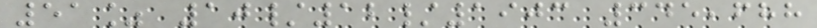51% 10/12/1903 345,688
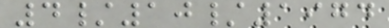4/10/1974
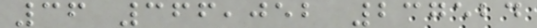36 366,052 237524
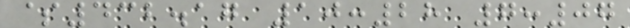$432.17 10:28 7:07
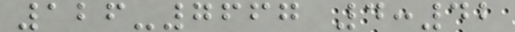126-7667 4:42
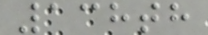138th
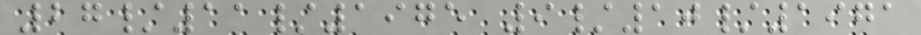27/11/1975 9/10/1971
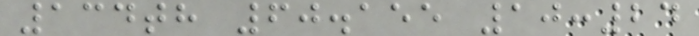134th 60.155 10:24
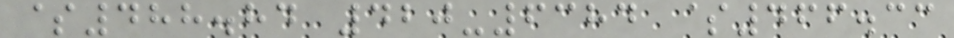$488.84 420-6384 $466.33
